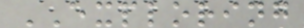EXPLORING
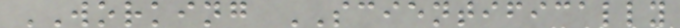WORKING SCIENTIFICALLY
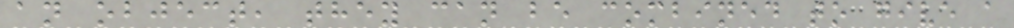an object, they can be combined to give a
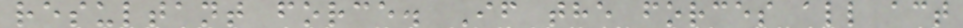resultant force. If the forces all act
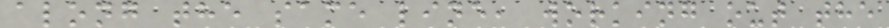along the same line, working out the
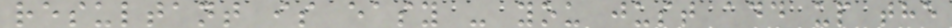resultant is easy - you just add up the
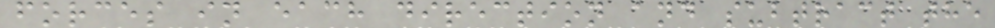forces in each direction and subtract the
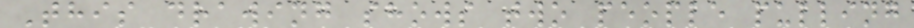This drawing shows two people pulling
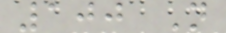100 N
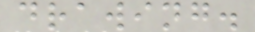drawing.
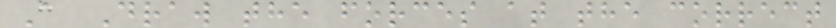A Draw the forces at the correct
